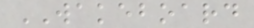WAKEBOARD
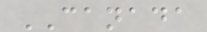CANADA
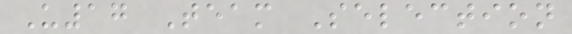U17 Team Selection
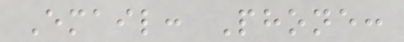Email: Phone:
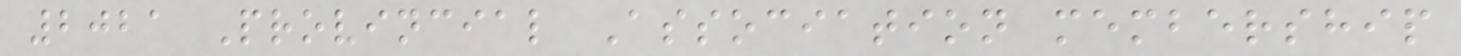2021 Provincial Association membership
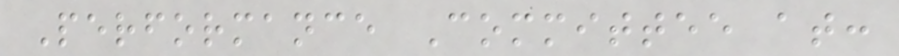Performance Committee at:
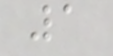1
